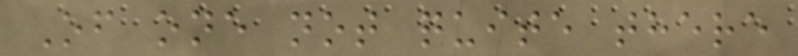Of one not quite there
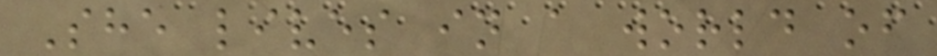She lives in a world of
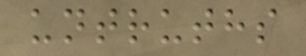untruths
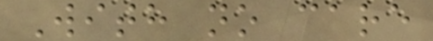With no care
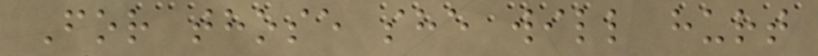For those she will hurt
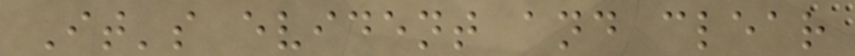It's evident and clear
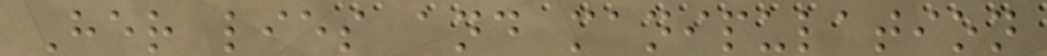Her lies and manipulation
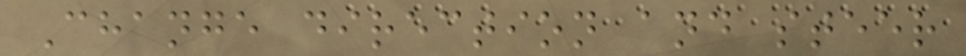Change direction and steer
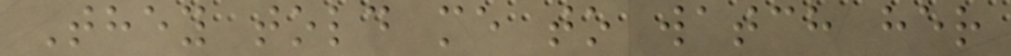They told me to watch her
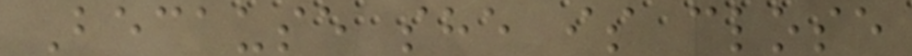Because she is close
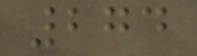274
